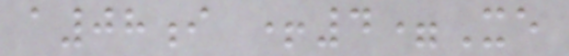a08i +4=Xe
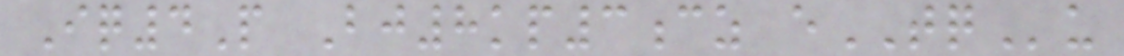Iq4P Bj8kp3cz eTQu
